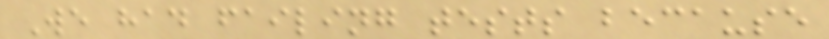We had failing tests because
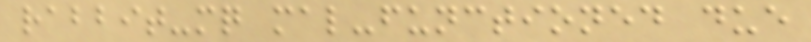rabbit-mq mal-functioned due
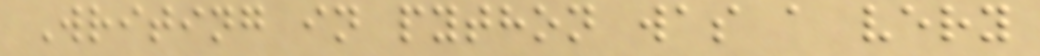Writing in python was a very
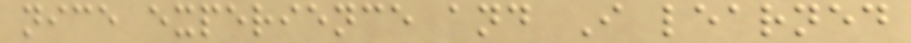nice experience and I learned
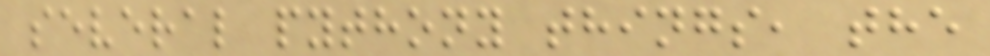several pythony things, the
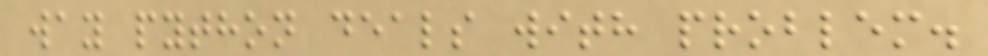way python deals with problem.
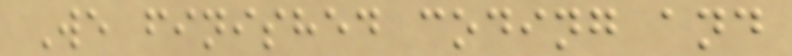We finished coding and
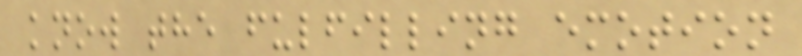know the fulfilling emotion
